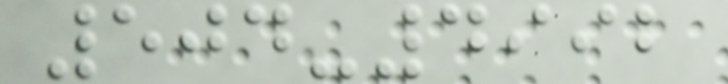504-4992
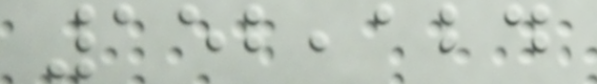152,124
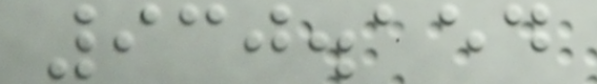930.154
